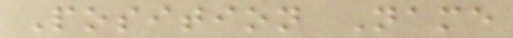Position Name
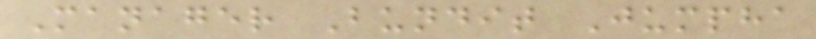Manager Bundit Jumpha
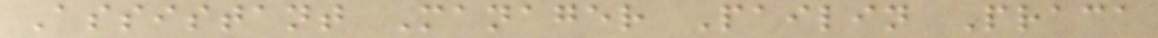Assistant Manager Pailin Praca
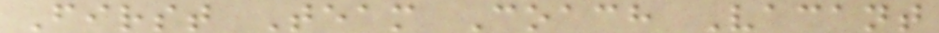First Team Coach Vacant
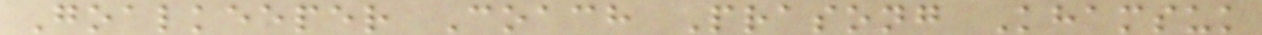Goalkeeper Coach Prasong Khamsuk
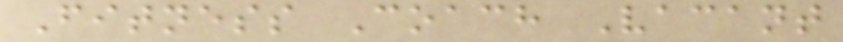Fitness Coach Vacant
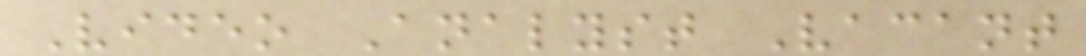Video Analyst Vacant
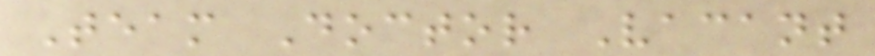Team Doctor Vacant
